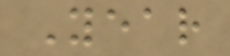Year
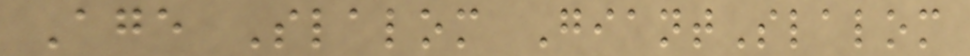Age Slalom GiantSlalom
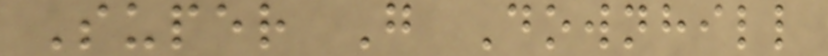Super G Downhill
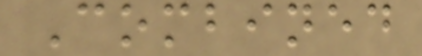Combined
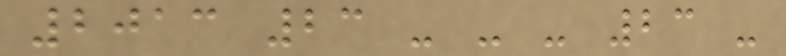2013 23 - - - 23 -
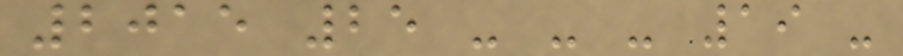2015 25 - - - 19 -
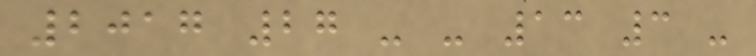2017 27 - - 13 3 -
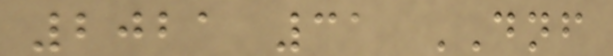2021 31 DNF
